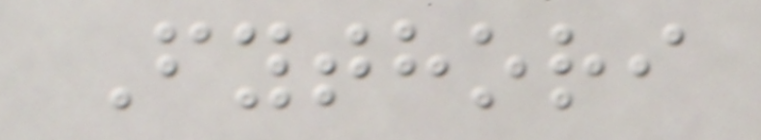Fythori
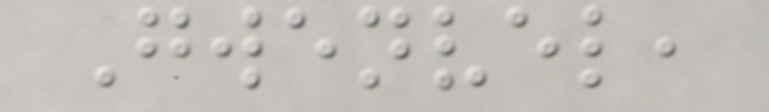Gwenvel,
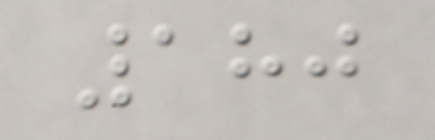180
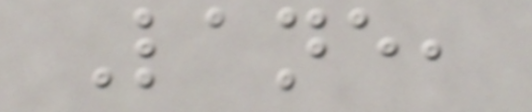Lane,
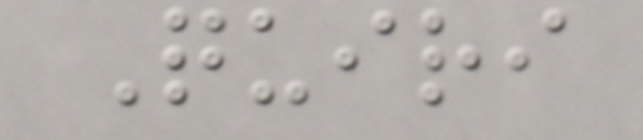Quiri
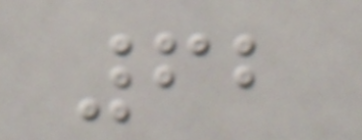62
